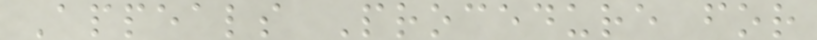Appeals Procedure for
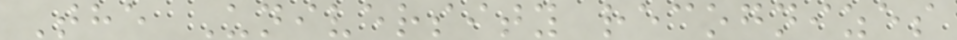The University recognizes
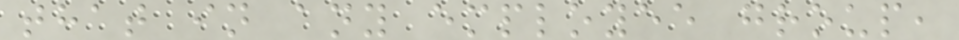that in any employee group,
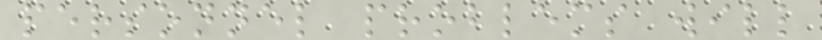personnel problems will
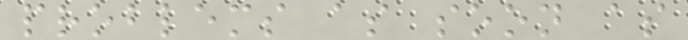problems as soon as
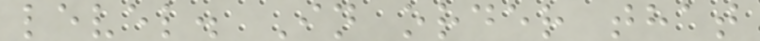level. In order that
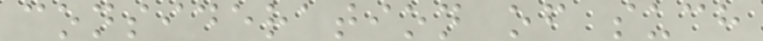consideration of such
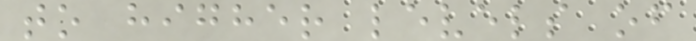to higher levels of
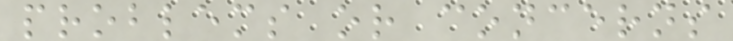problems or concerns
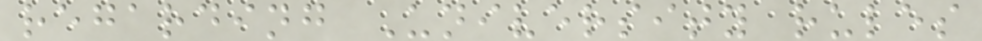regarding University rules
